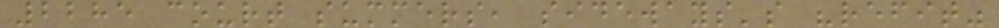2285 court summers, sideways's "refit"
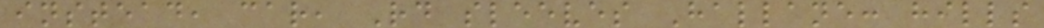instead, car, Rd sleeves Hallane: hills
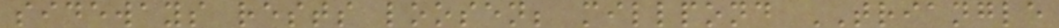sideways rests loosen; millpond TRIANGLE
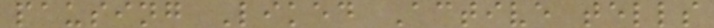pausing Liked Active tells
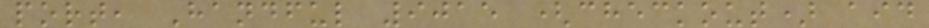port, Handful 9015 (checkout) aid
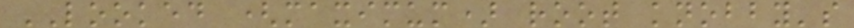LOOKED (maximum) root knobby's
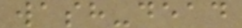wash-dead
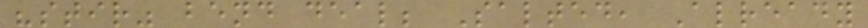"stir" bend deal; Salted, Already
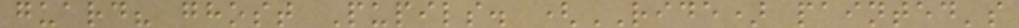guard? ghost Pupils. (RIDE) painted's
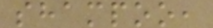shampoo,
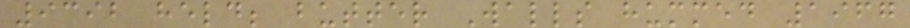9392 held; butter Walls hummed 1967
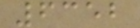6352
